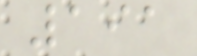191
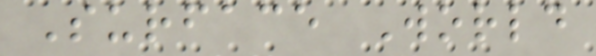Surface World
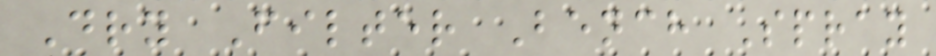Dry Filter Bench Spray
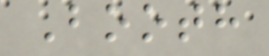Booth
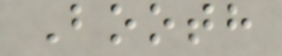Booth
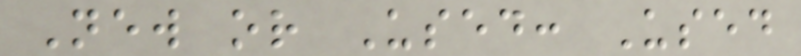New or Used: Used
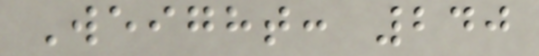Weight: 240
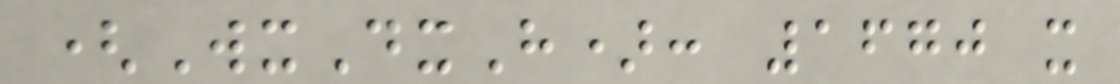(WxDxH): 1670 x
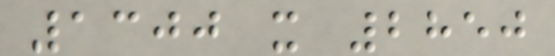1300 x 2850
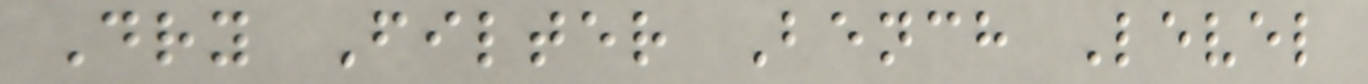Dry Filter Bench Level
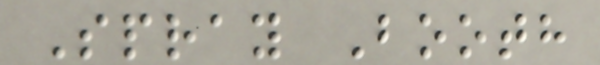Spray Booth
